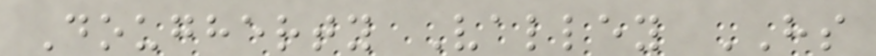Dougherty Valley HS
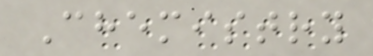Chemistry
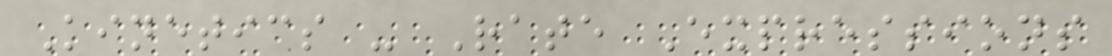Kinetics - Rate Expressions
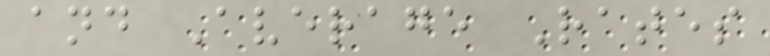and Average Rates
